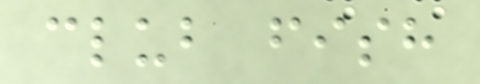club fish
